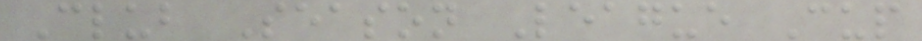Club Season League Cup
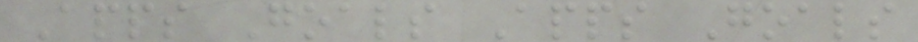Apps Goals Apps Goals
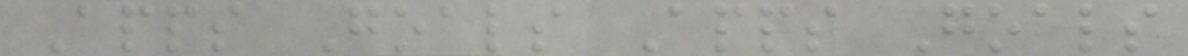Apps Goals Apps Goals
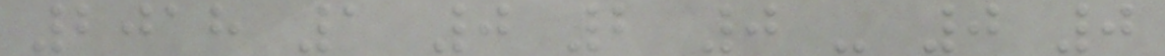2018 1 0 2 0 - 0 0
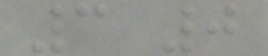3 0
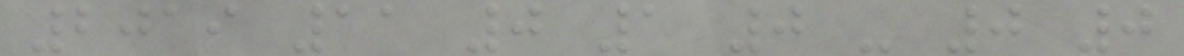2019 11 0 1 0 - 0 0
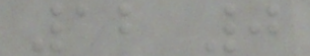12 0
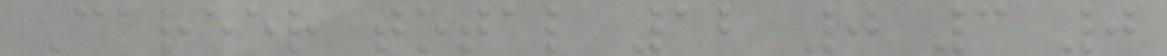Career total 12 0 3 0
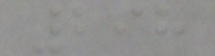298
